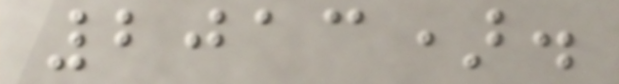2013).
